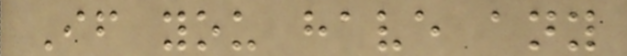If you have any
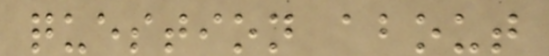question about
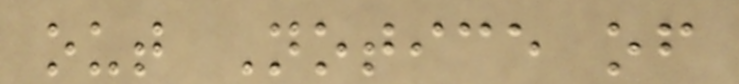out Notice of
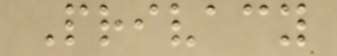Privacy
